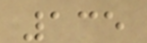135
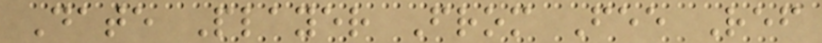Date Player From Fee Ref
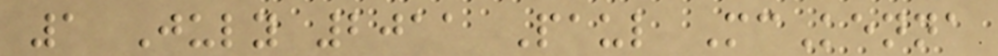1 July 2011 Paul McKenna
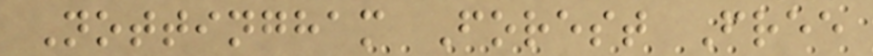Nottingham Forest Free
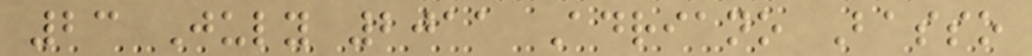23 July 2011 Adriano Basso
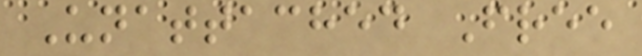Unattached Free
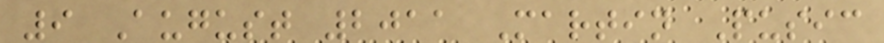9 August 2011 Martin Pusic
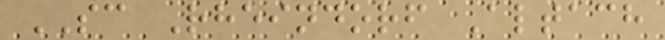SC Rheindorf Altach
